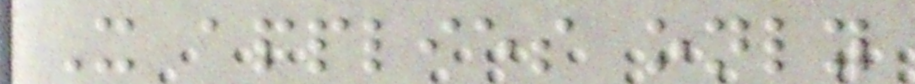It applies only
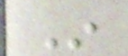In
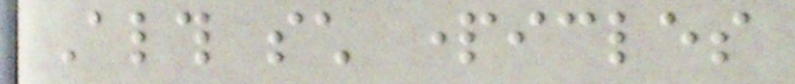Although such particles
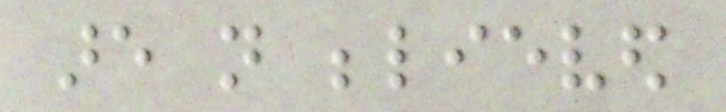are not believed
